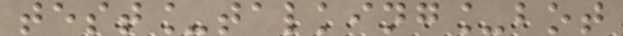test_talking_bot
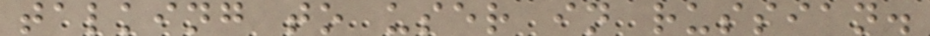talking to user in russian.
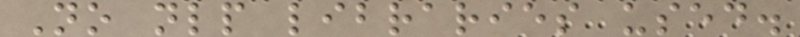No nlp libraries used.
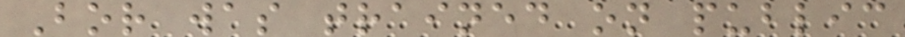Bor was trained on public
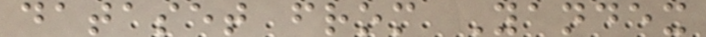dataset from Yandex
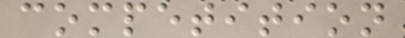competition
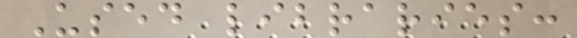Used libraries:
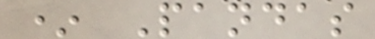* Pandas
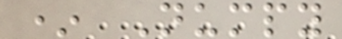* Numpy
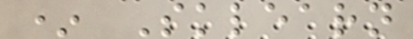* Sklearn
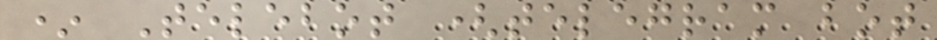* Telebot (telegram bot
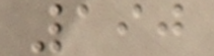190
